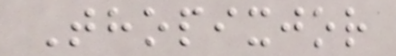Thopixjor
